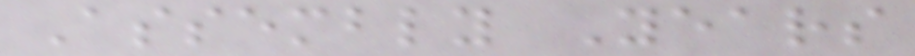Assembly Years
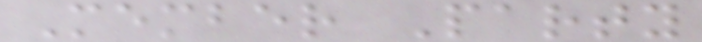Member Party
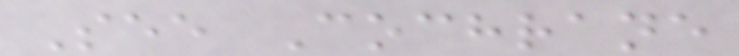See Cochrane
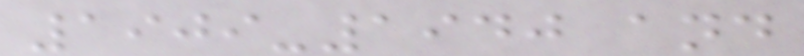1909-1940 and
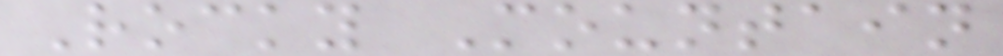Rocky Mountain
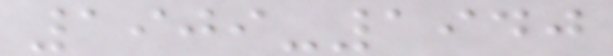1909-1940
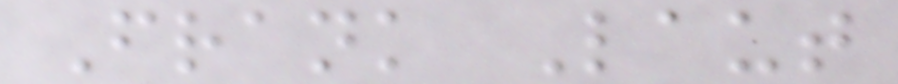Frank Laut
